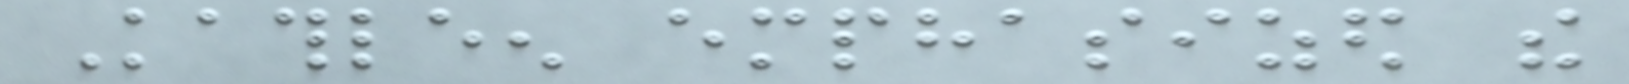Kathleen emphasized the
